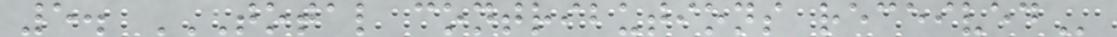5. TOTAL CONTRIBUTIONS RECEIVED
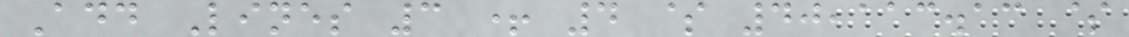Add Lines 3 + 4 $ 40,113.13 $
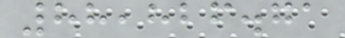88,826.71
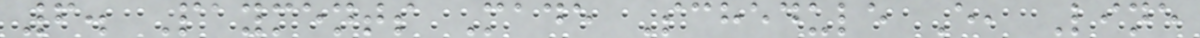6. Payments Made Schedule E, Line
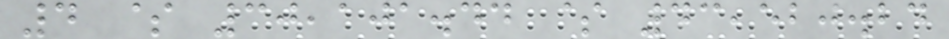4 $ 30,101.44 $ 43,520.24
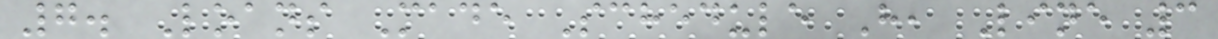7. Loans Made Schedule H, Line 3
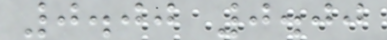0.00 0.00
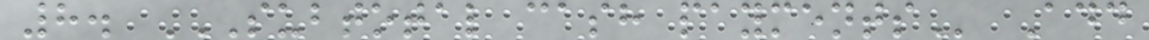8. SUBTOTAL CASH PAYMENTS Add
